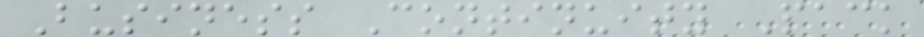Business Continuity Pack
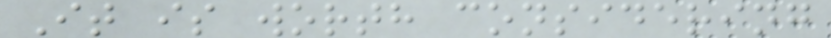It is worth considering
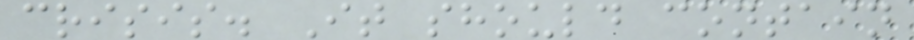crisis. It should contain
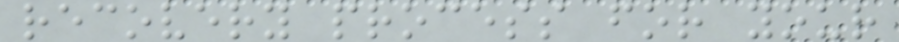recovery process for your
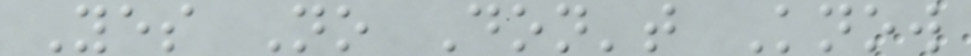Yes No Don't Know
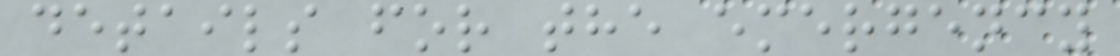details for the emergency
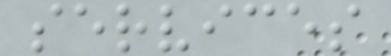services
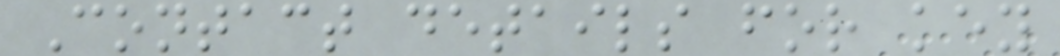Contact details for key
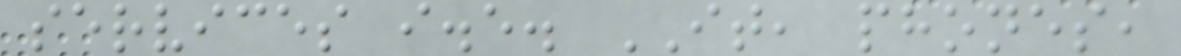services i.e. IT, phones,
